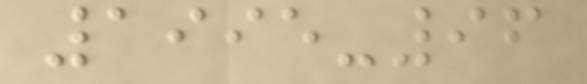1995-96
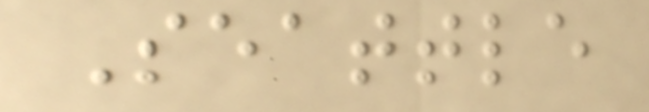Seattle
